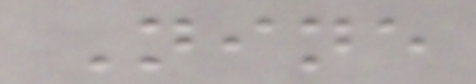Nine
